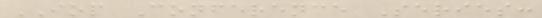IOP Conference Series:
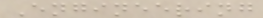Engineering
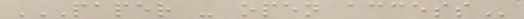PAPER - OPEN ACCESS
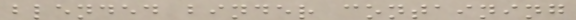blended binder containing
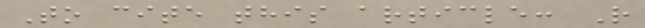To cite this article: R
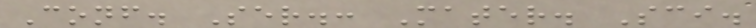Conf. Ser.: Mater. Sci.
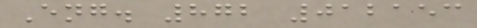Eng. 872 012153
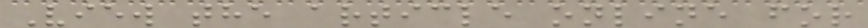View the article online for
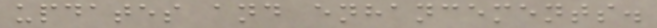updates and enhancements.
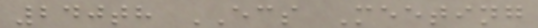240th ECS Meeting
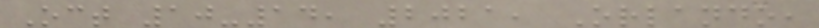Oct 10-14, 2021, Orlando,
